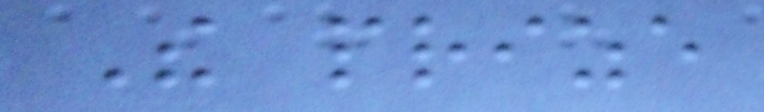The prize
